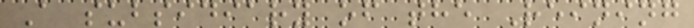A subsidiary of the Reining
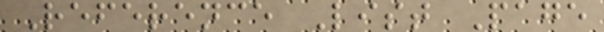Reference List Page
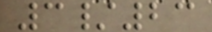3/23
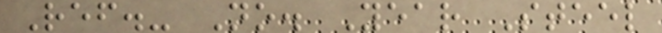Ref.- No. Year Steel
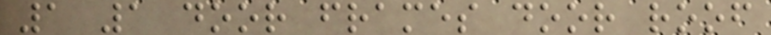1 1 door frames door roof
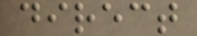direct
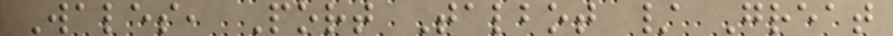Wales, Port Talbot / Great
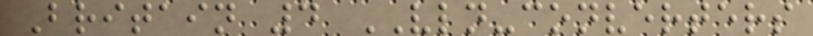Britain 4 VLN-converters
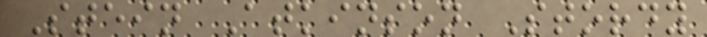Stein Atkinson Stordy
